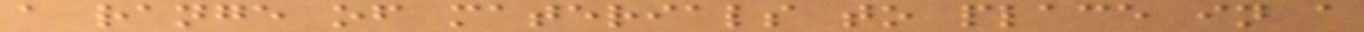a range of materials to place in a
